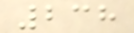238
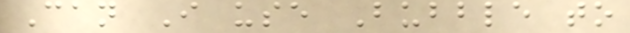Can I use Bubble to
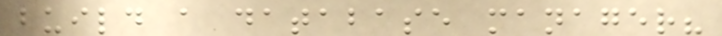build a database manager?
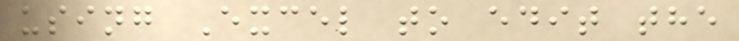using Excel to edit the
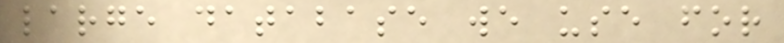large database we use for
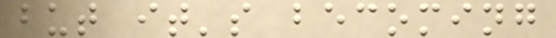but it's becoming
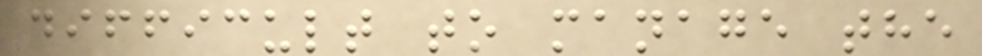difficult to manage the
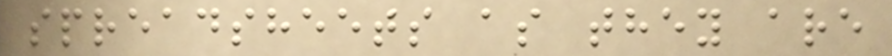spreadsheets as they are
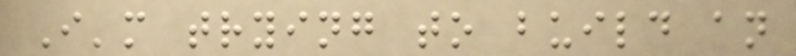I'm trying to build an
